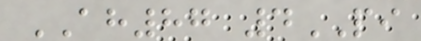AH87 4PI
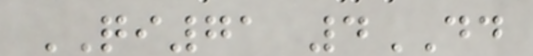QI71 4DD
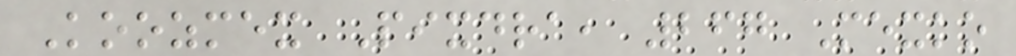Koozmex Pixdra, 267 Mexko
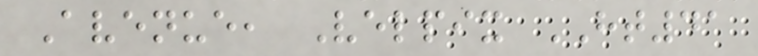Avenue, Velpix HT41
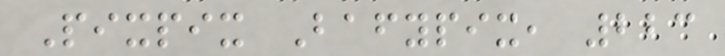Pixpix Bafypix, 223
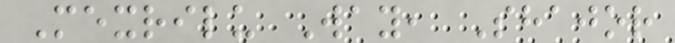Mexrilu Way, Shajor
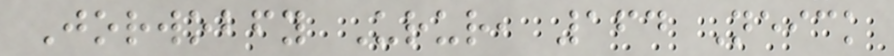Jorwobfy Urur, 164 Neick
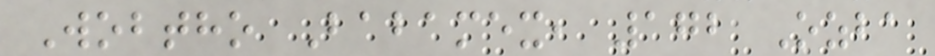Wobtho Babamex, 172 Ozba
